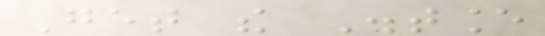Get the Distance
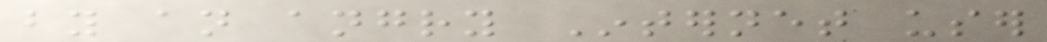by an angry Internet user
